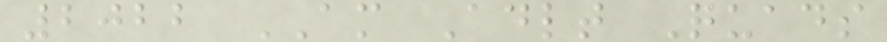2022 AM Adlt Quads
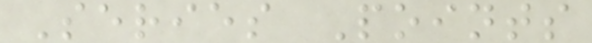Series Points
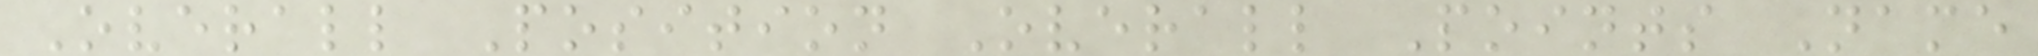Overall Position Overall Points Name
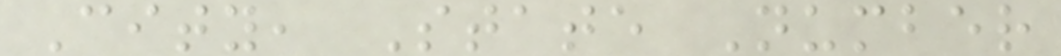City, State Number
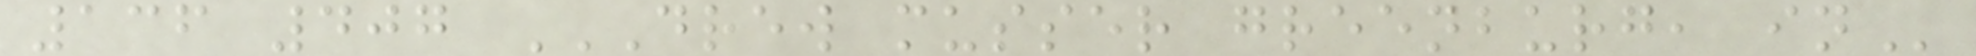136 407 DREW MUSSER GREENBURG, IN
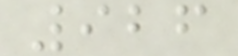926
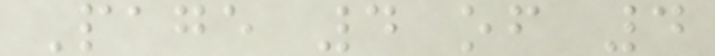Page 4 of 4
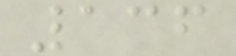136
